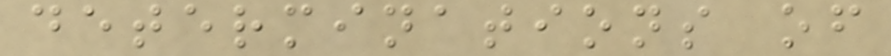determinations of
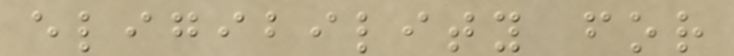eligibility for
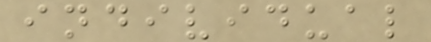individual
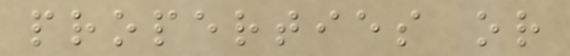properties or
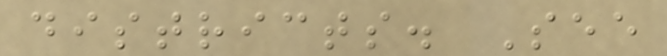districts. See
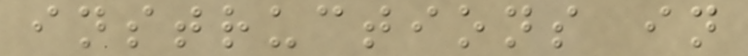instructions in
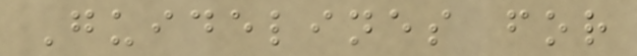Guidelines for
